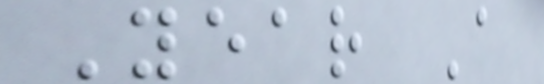Year A
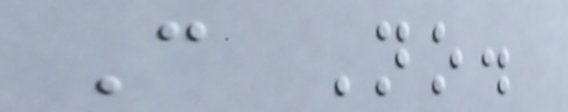C No.
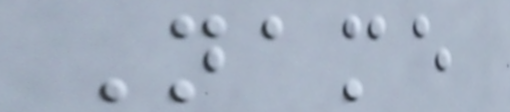Name
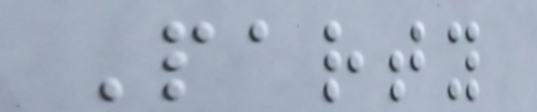Party
